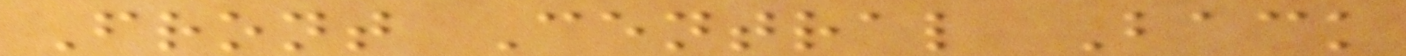Front Central Back
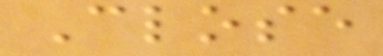Close
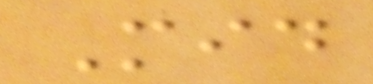Mid
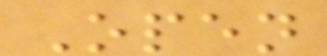Open
